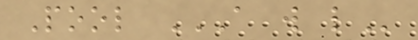Pool A W L
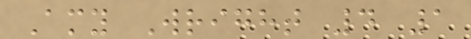Amy Wright 4 1
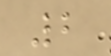2
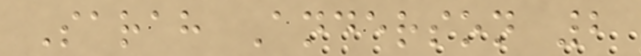Sarah Anderson 2
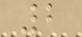2
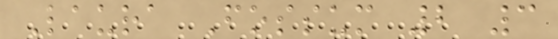Laura Fossum 2 3
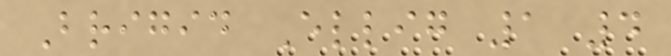Brigid Ellig 1 4
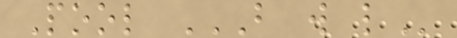Pool B W L
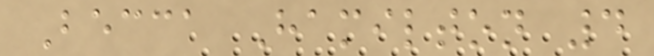Becca Hamilton 4
